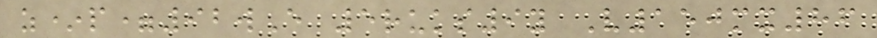z*p=92wE 5ruks9y V150mx86
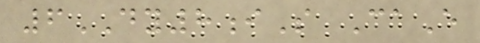6DY8iS CaE
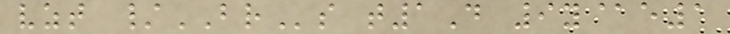vzt /BRs t1D 9y@e1
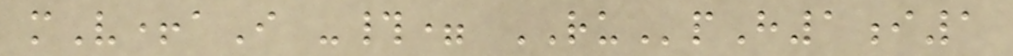mV+aI -#= RUpH1i1
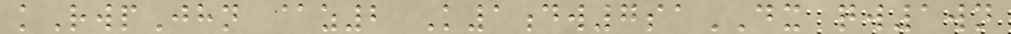kRwpJhn @z2 K1dw7saDX qw1wn
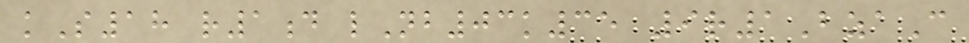kS18 r1d lNb03k35 9r1BzaC
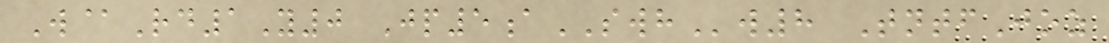W@Rd1Y0 Jp5aSWHw8 TntfJoz
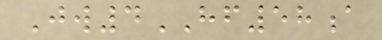Jw4HF58a
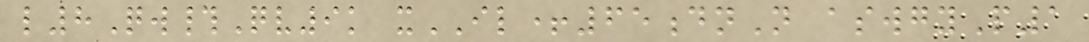l8Qw#Qv9k xIL+65dnN aswgyP1
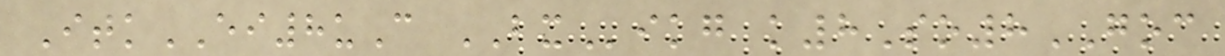ItkEI8uC BXikg k8So8GOC
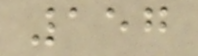157
